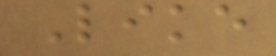Like
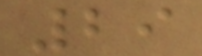29
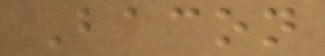Bacon
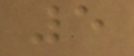5
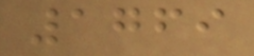1769
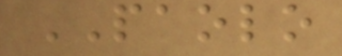PAOLO
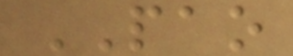PAO
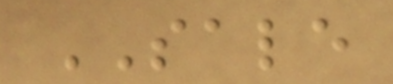SALE
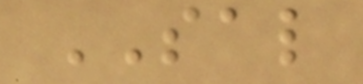SAL
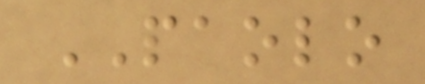PAOLO
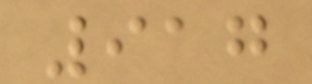917
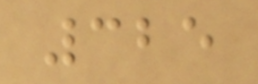325
